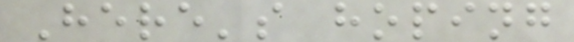Here's hoping
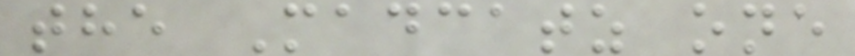the Madcatz one
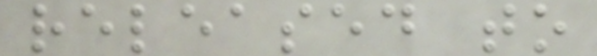released to
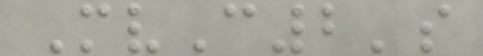MvC2's
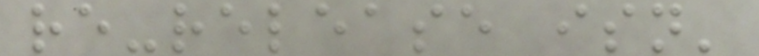re-release isn'
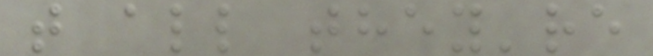t all they're
